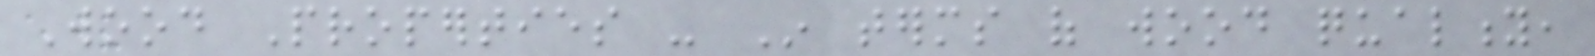Wood Properties - In terms of wood quality,
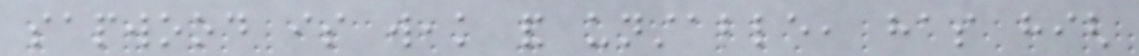sapwood is weak and unstable, has high
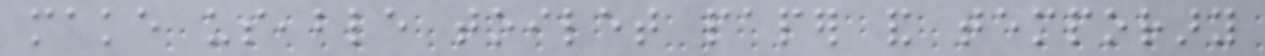make useable toilet paper and temporary
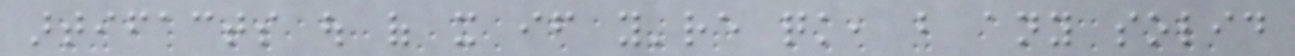artifacts out of it if you're quick, but any solid
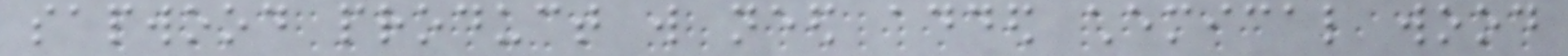sapwood product will need added chemical wood
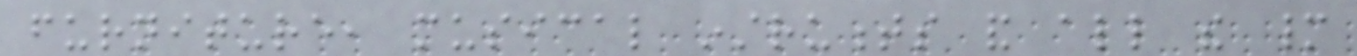furniture, musical instruments and all the many
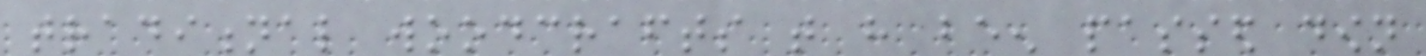traditional woodcrafts that have been passed down
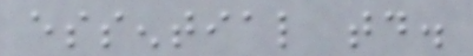essential today.
